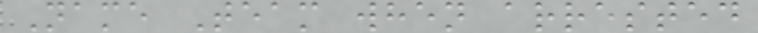Name Team when arrested
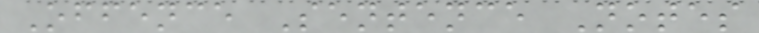Offence Sentence Notes
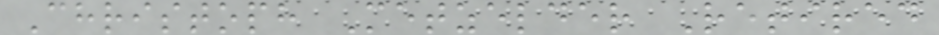Christoph Metzelder Retired
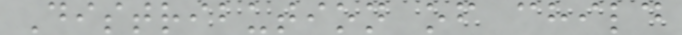Distribution of child
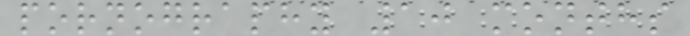pornography 10 months
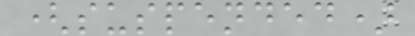(suspended)
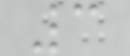3
